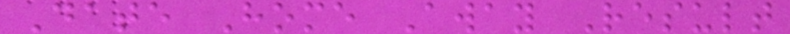Date Home Away Result
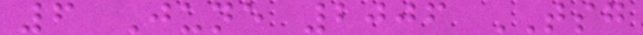6 June 2006 TSG
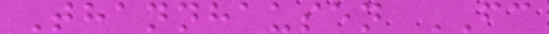Thannhausen FC
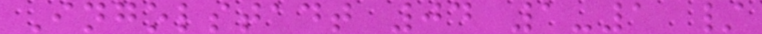Ingolstadt 04 1-1 /
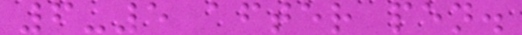6-5 after pen.
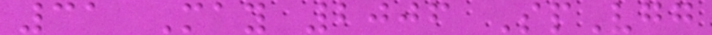31 May 2006 SpVgg
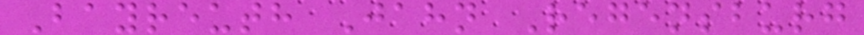Bayreuth Jahn Regensburg
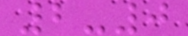2-0
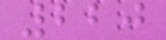220
